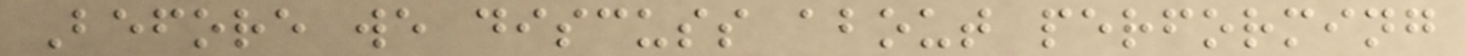Before we discuss about performing
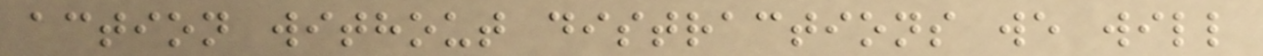action without distractions we will
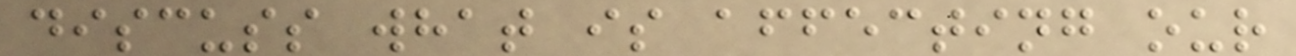discuss what is affecting our
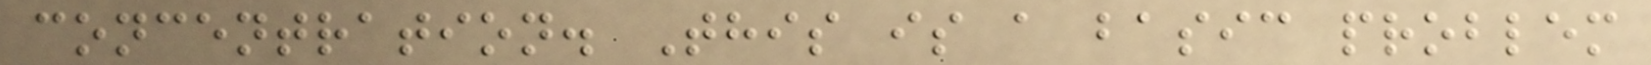concentration. This is a basic problem
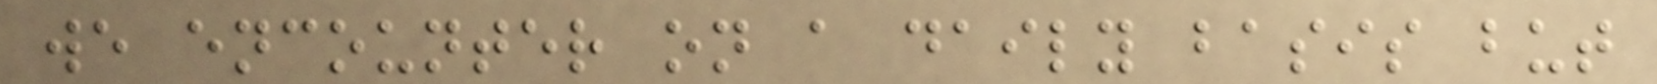we encounter on a daily basis but
